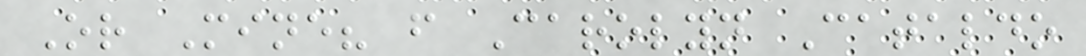Or Mine? f Carolyn Cataldo
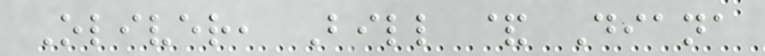Oliver, Bill & Diana
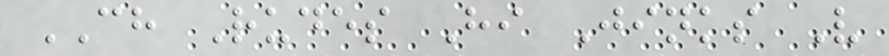CH Rudes Hi Jinks V
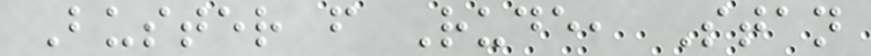Buster f Rude, Stan
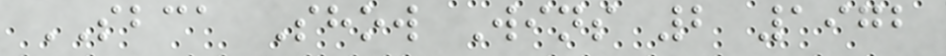SBCA Show Wins 2 1972
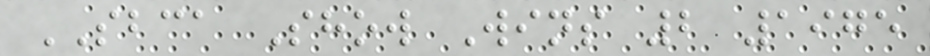SBCA Show Wins 2 1975
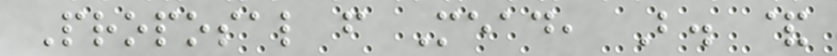Proposal f Mead, B. &
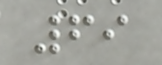69
